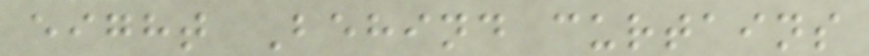eight Behind curtains
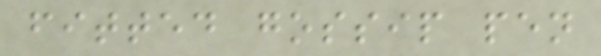fitted gossip pen
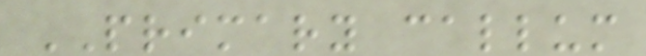PRIMARY callum
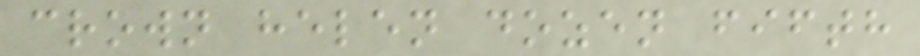crown helen dozen fifth
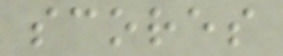scores
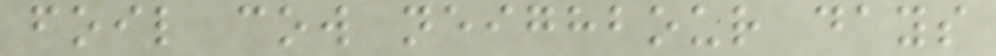foil cow neighbour days
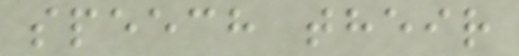speech their
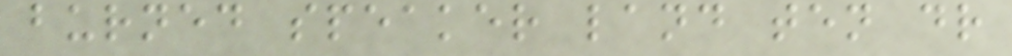burned speaker land ten dr
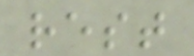rest
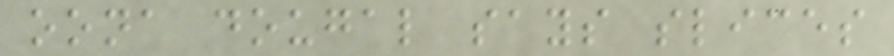oona dougal says slices
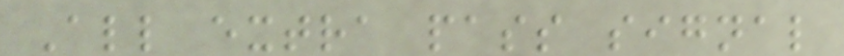All extra pass signal
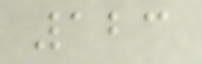123
